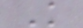K
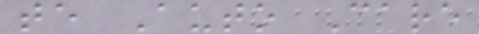te Auto Care
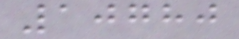10780
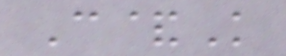C&K
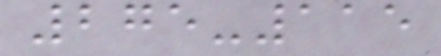275-115
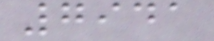7941
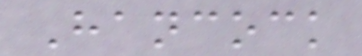Hancock
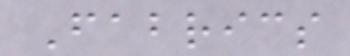Fabrics
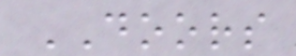DOORS
